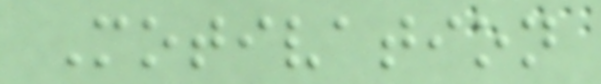Motivation
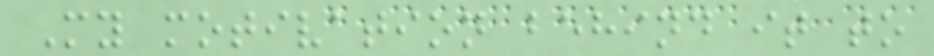My motivation behind it to
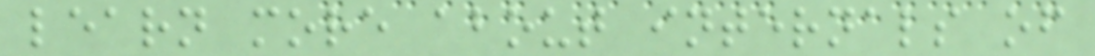learn more about internals of
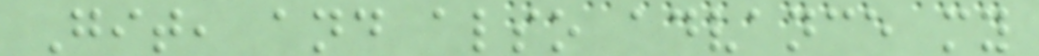Git, and also advance my
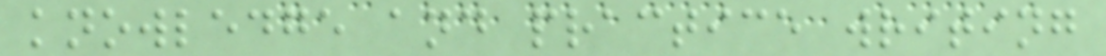knowledge and practice writing
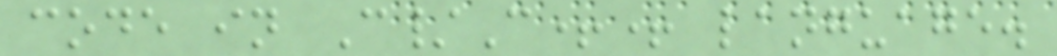code in C/C++ language.
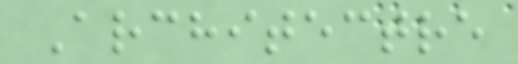Architectre
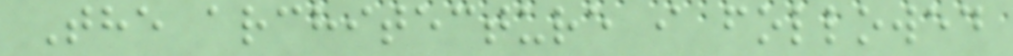The architecture i followed
